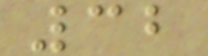32
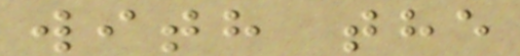with the
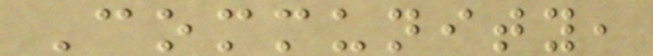Community,
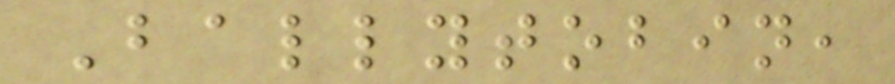Ballytobin,
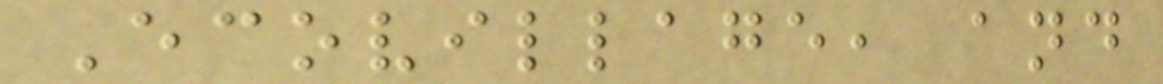Ecovillage, and
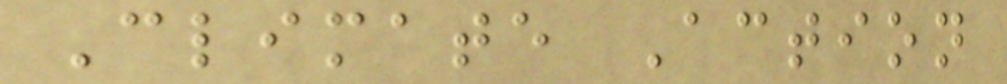Climate Action
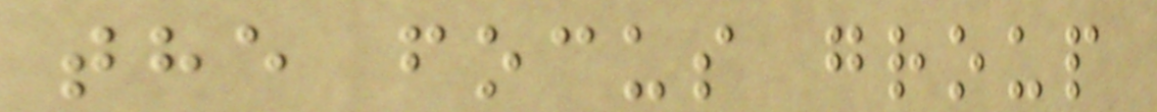the focus group
